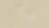e
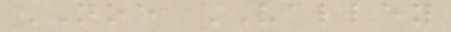NOE VALLEY
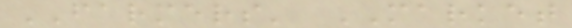FARMERS' MARKET
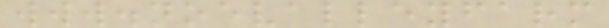www.noevalleyfarm
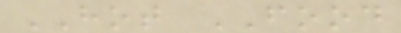HOT FOOD
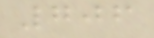706
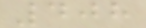408
